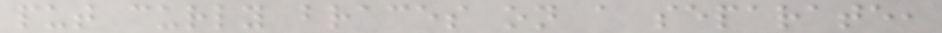put curly braces on a separate,
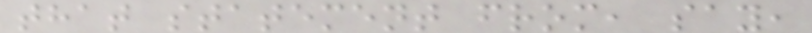that statement from, say,
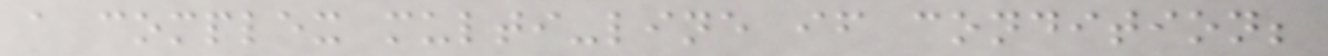a complex multi-line if condition;
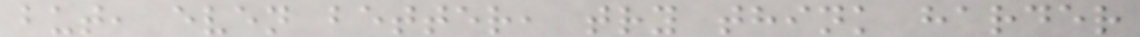but, even better, try think harder
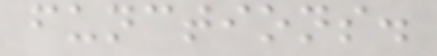functions.
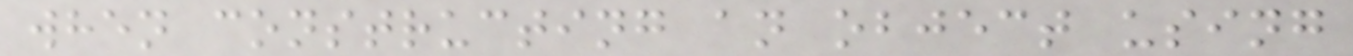when constructing an object using
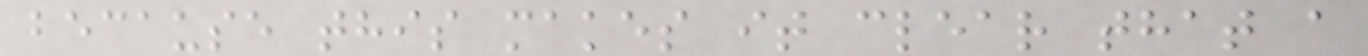because this makes it clear that a
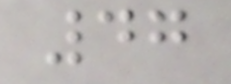47
